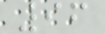96
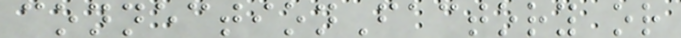connectionFactory or
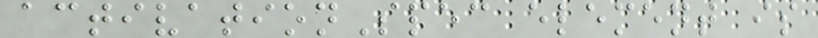activationSpec element is
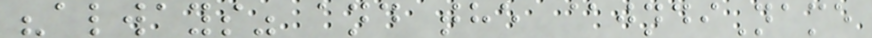"always" and the @jndiName
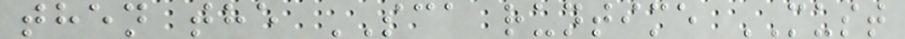then the SCA runtime MUST
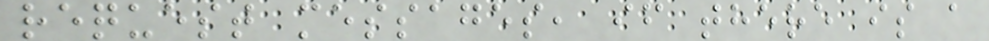request messages, if there is a
